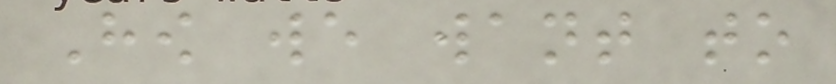How we want to
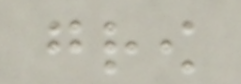grow
